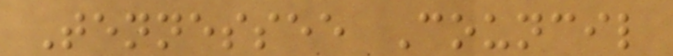Tennessee Council
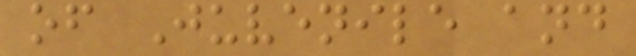of Juvenile and
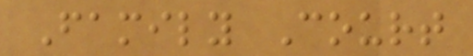Family Court
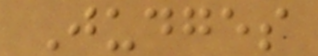Judges
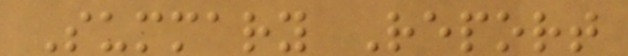Summary Report
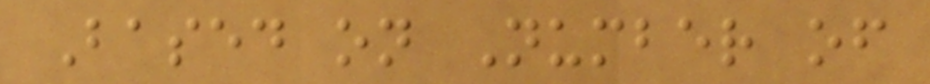Based on Number of
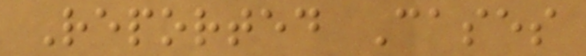Reported Cases
